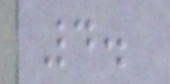4.
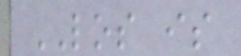LOS is
